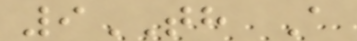9TH A
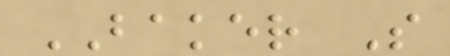BAKER S
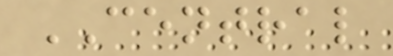CENTRAL
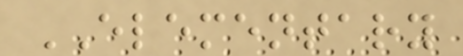ELEMENTARY
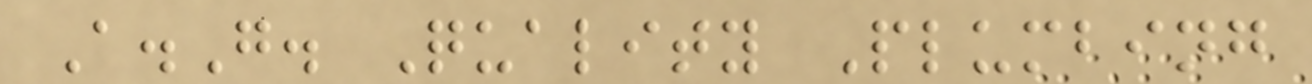A.G. Quality Plumbing
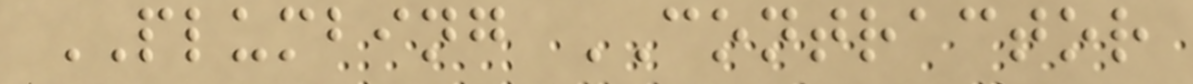PLUMBING CONTRACTOR
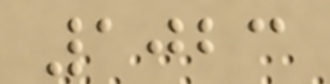1023
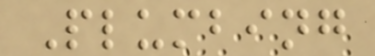Plumbing
